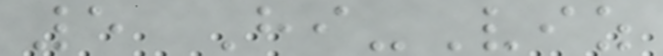5 Hi-Viz
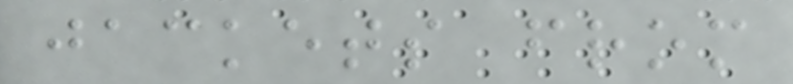jackets from
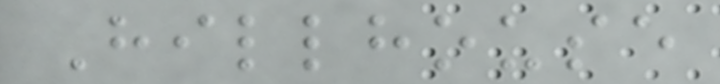Hillhouse
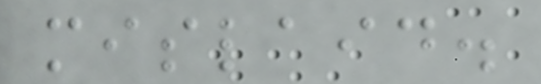mislaid.
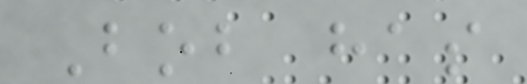Bob has
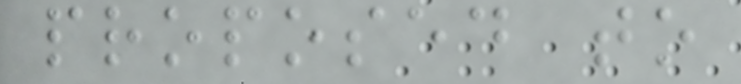proposed to
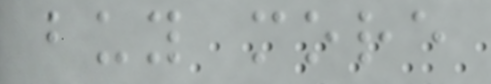buy more
